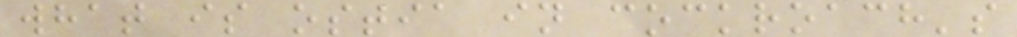what is ostia in cockroach's
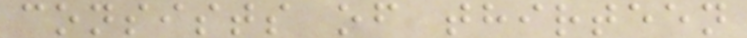consists of thirteen
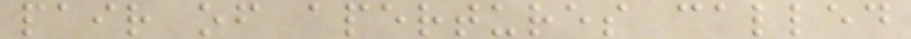pair of apertures called
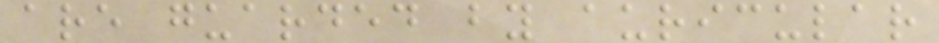are guarded by auricular
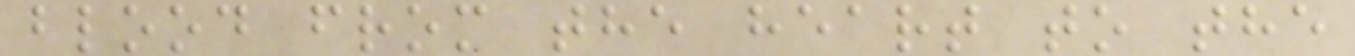blood from the heart to the
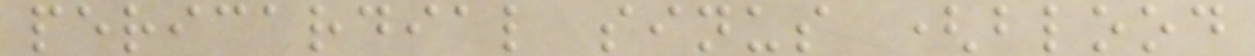pericardial sinus (blood
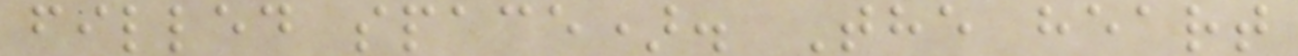filled space). The heart
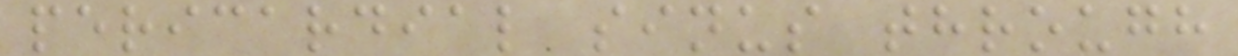pericardial sinus through
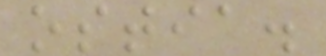ostia.
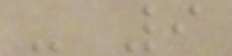- 9
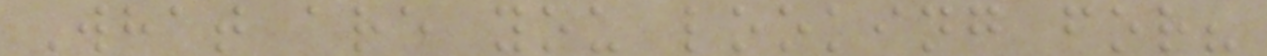What are you looking for?
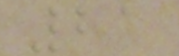21
